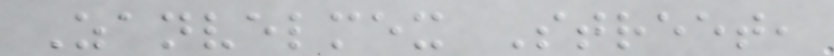Zanvelmex Street,
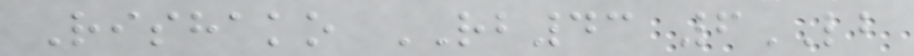Rishako RB43 6LB
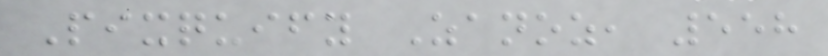Pixquify Zanoz, 558
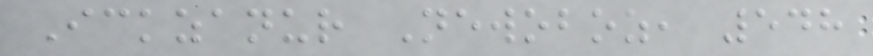Ickzanur Newoboz, 548
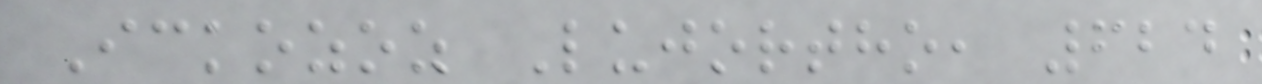Ickozoz Lujortho, 624
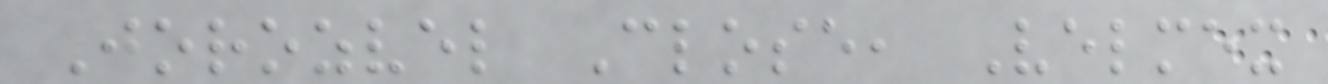Jorozvel Close, Velmex
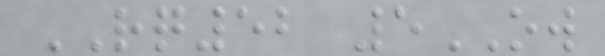RQ52 5OW
